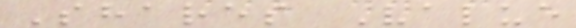Shares Value
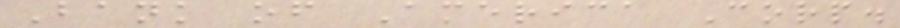Bank of America Corp.
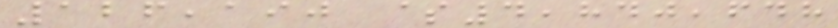126,190 $4,840,648
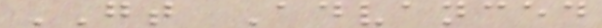GT Advanced
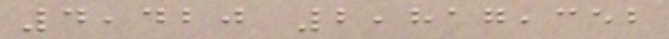4,420 2,817,352
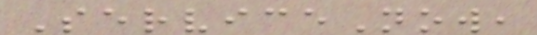ServiceNow,
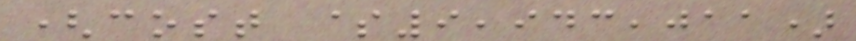(cost $9,943,011)
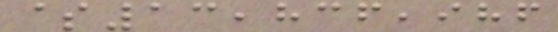$13,836,986
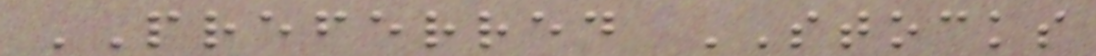PREFERRED STOCKS
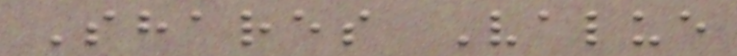Shares Value
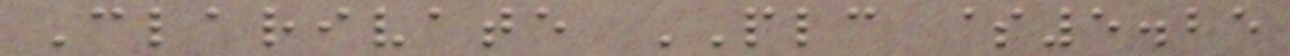Clarivate PLC $5.25
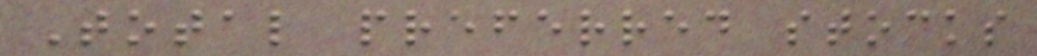Total preferred stocks
